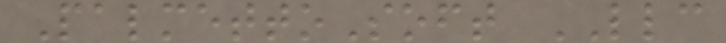PalmettoSoft LLC
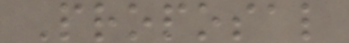Proposal
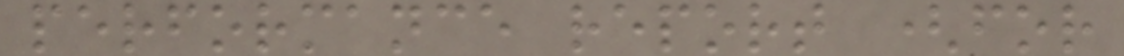performance report (for
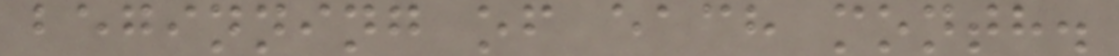beginning of each month.
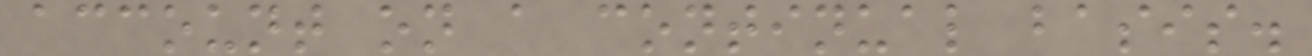account on a continual basis.
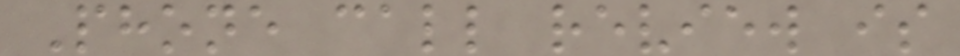Phone call review is
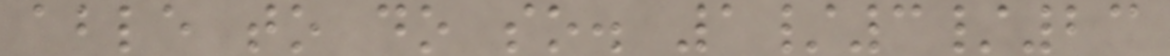able to do so. 1/3/23
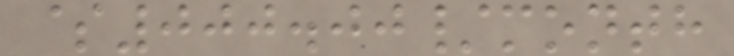$000.00/month
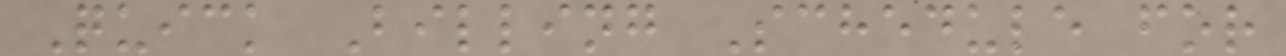Quick Billing Schedule for
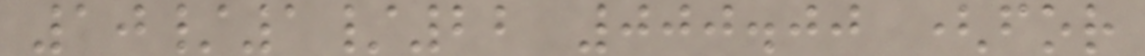10/1/22 000.00 (for
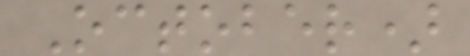October)
